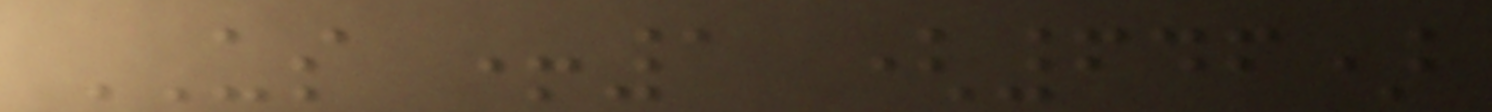US +1 (646)
